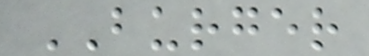BURGER
